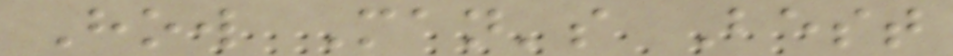How Man's Best
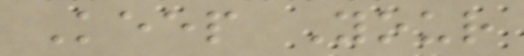Keep Your
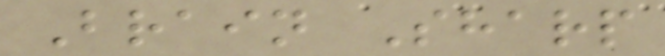Brain Sharp
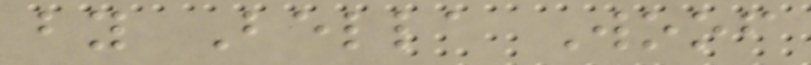by Bella Woof
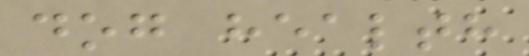dog health
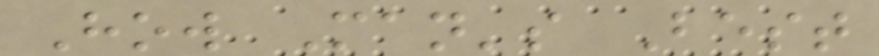How Man's Best
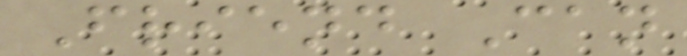Friend Can
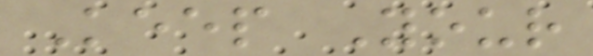Keep Your
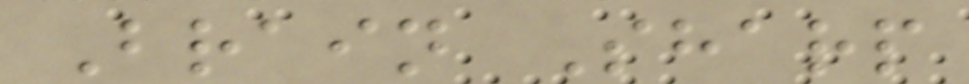Brain Sharp
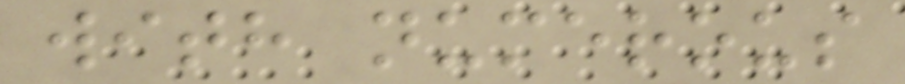with numerous
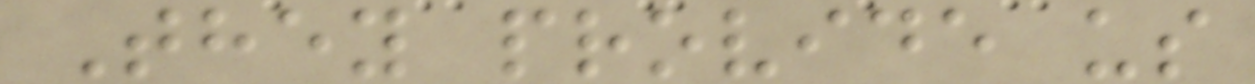They provide us
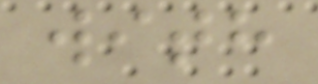with
